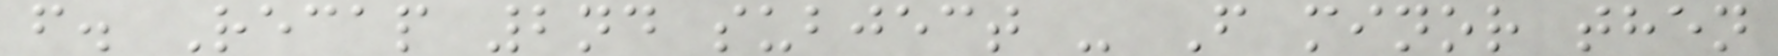f. Recap 2nd subject - F minor then
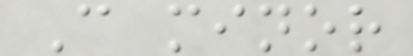C minor
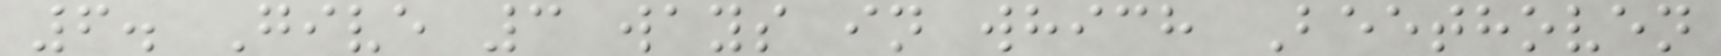6. Give 3 ways in which Beethoven
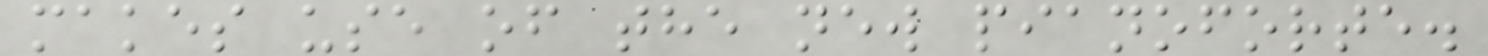makes use of the new pianoforte.
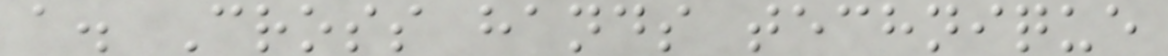a. Cross hands technique
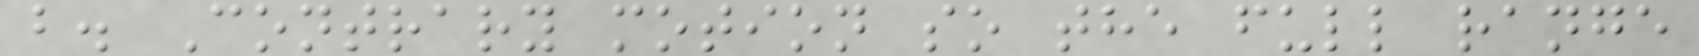b. Contrary motion so the full range
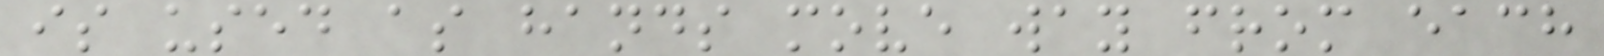is used as hands move way from each
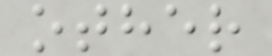other
